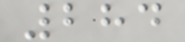284
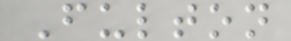Fulton
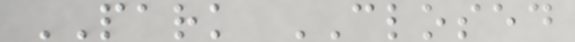PARK CLOSED
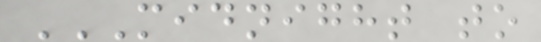MIDNIGHT TO
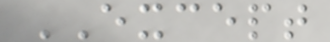EXCEPT
